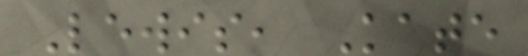Lewis, Kate
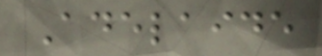Adelaide
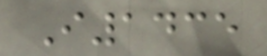I1435
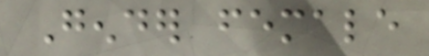Gender female
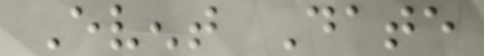Event Date
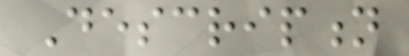Description
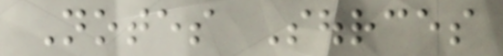Notes Sources
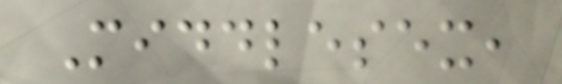Middlesex,
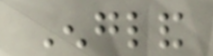England
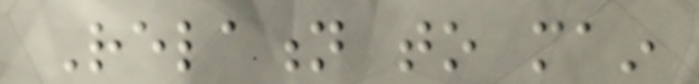Relation to main
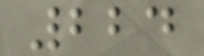224
